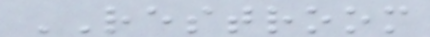RESTROOM
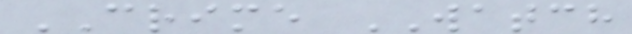CRIME WATCH
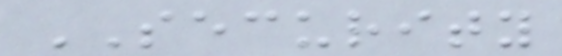SECURITY
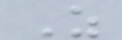Z
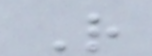R
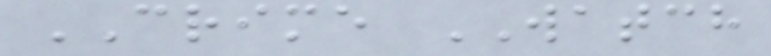CRIME WATCH
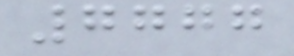7777
